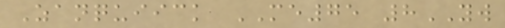Zanquiick ME75 8YW
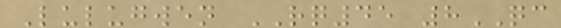Lulugwen RQ45 8QC
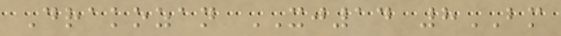Drakozan XJ14 8BM
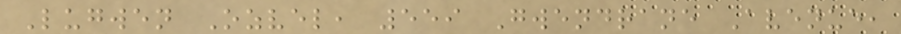Lugwen Ozvel, 559 Gwendrane Avenue,
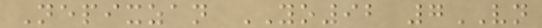Nepixzan YO92 7VN
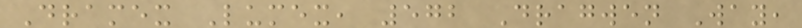Dramex Lumex, 572 Dragwen Way,
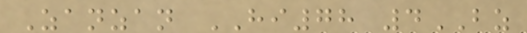Zanzan HI78 4BZ
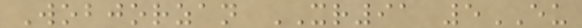Wobjorzan XR91 5EU
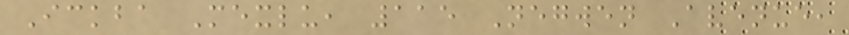Ickba Mexlu, 115 Negwen Avenue,
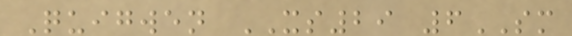Quigwen XS29 6SM
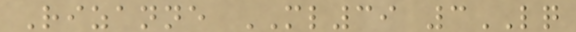Rizanne ML39 3LQ
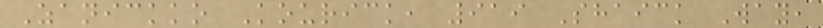Zanickko Kourick, 919 Shaick Way,
